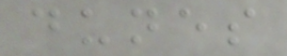dunes
